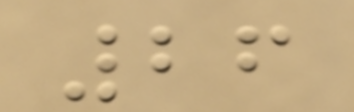26
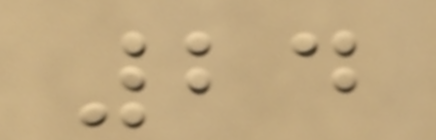24
